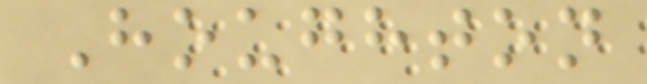Houghton
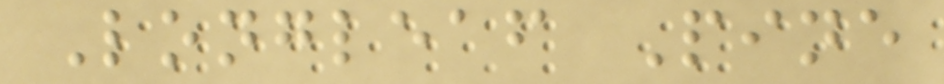Longleaf Pine
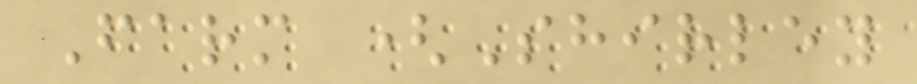Farm (Shirley
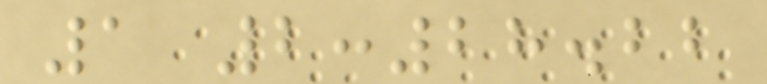1 2:28.22
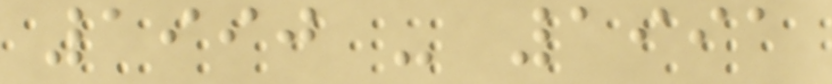1990 - 1991
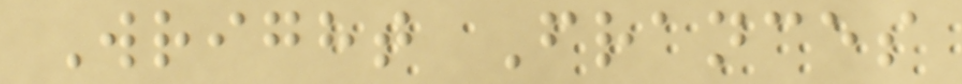Wright Frances
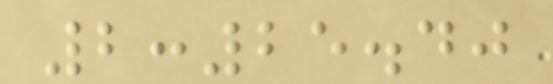2:25.40
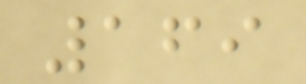169
